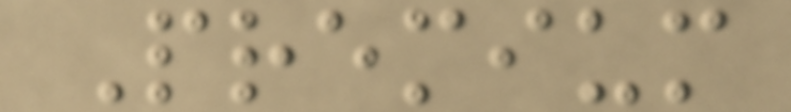Premium
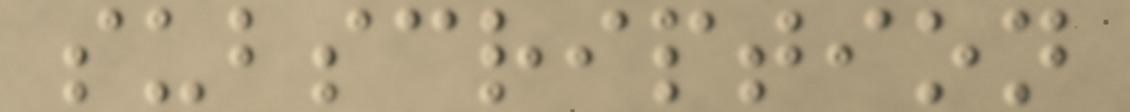subscription
